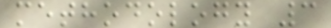methodology 3
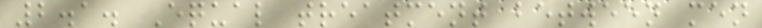2.1. Equal treatment between men
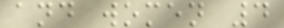and women 4
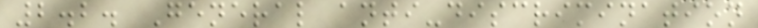2.2. General anti-discrimination
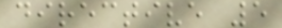directive 5
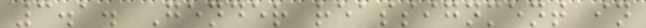3.1. Gender reassignment in
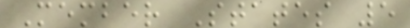Member States 5
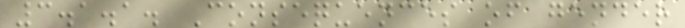3.1.1. Consequences of gender
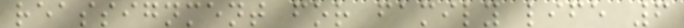reassignment for family life 6
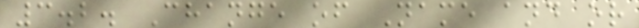3.2. Change of Name and or
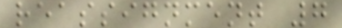reassignment 7
